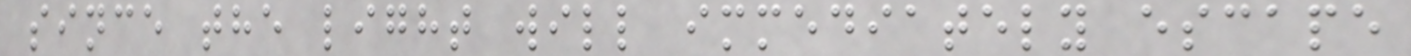since the light will immediately escape
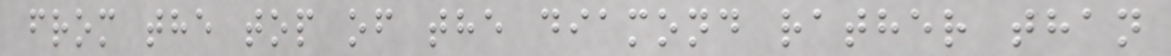from the top of the diamond rather than
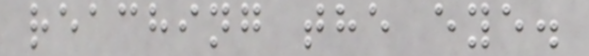reaching the eye.
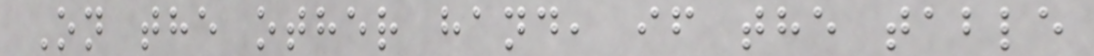On the other hand, if the table
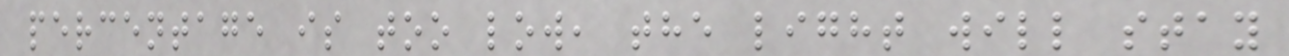percentage is too low, the light will stay
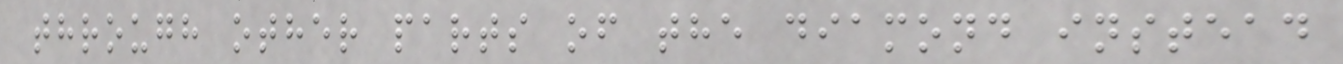through other parts of the diamond instead
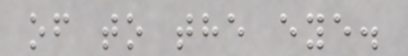of to the eye.
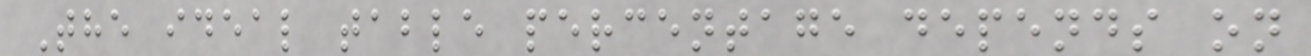The ideal table percentage depends on
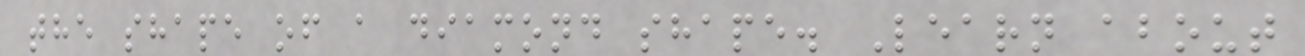the shape of a diamond shape. Learn about
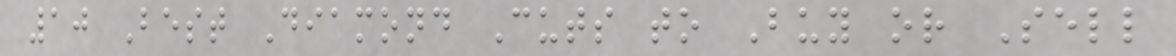10 Best Diamond Cuts to Buy or Sell
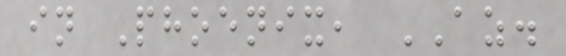in Phoenix, AZ.
